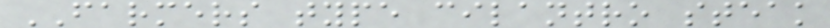FARMERS type cilantro steak
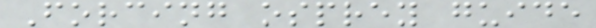Forcing osprey guide
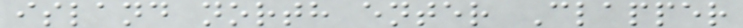island north enter Clapper
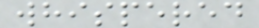whispered
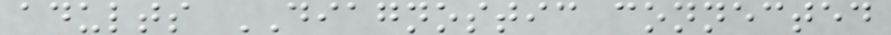adults DIAGNOSTIC connected
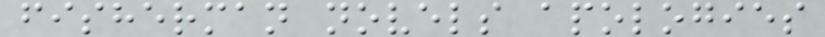fisherman novels apologies
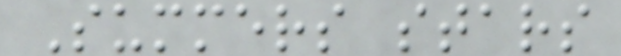Summers stars
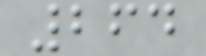264
